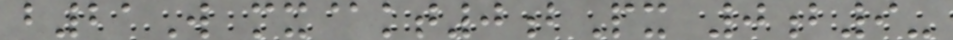b21W mx@kt0bPx 0b9-
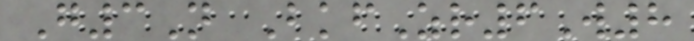G3N BkfZr6W8
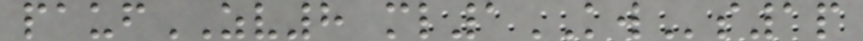paufZV8 ml1KWs1p
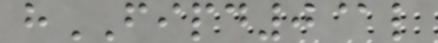hFIPD0@l
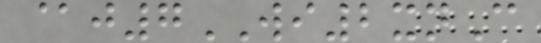@j7WI2xnC
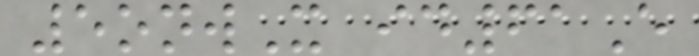5onwX id61E
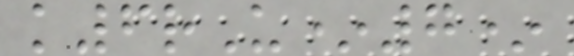k6rU*7*
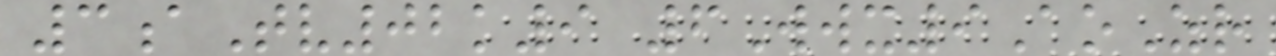3aTv02k9 6Wwx9AoZr
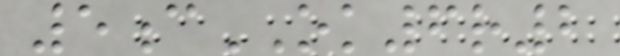5cOK6r2
